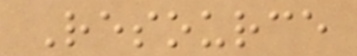Resource
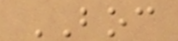BOC
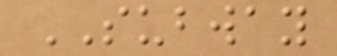SUBWAY
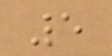5
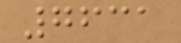7631
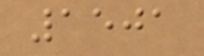1501
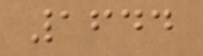1644
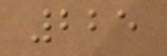225
